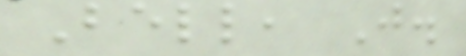Bell, J.
